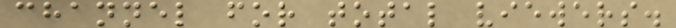channel for total viewers.
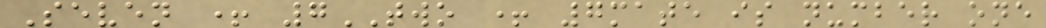Seven + 7TWO + 7mate is number one
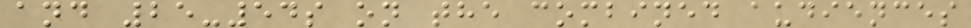and 25-54s on the combined audiences
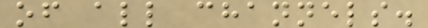of all channels.
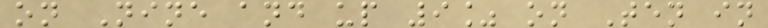on Nine and up 9% on Ten in
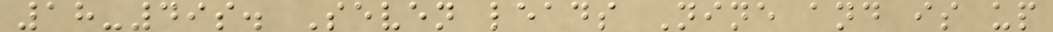18-49s. Seven leads Nine and is up
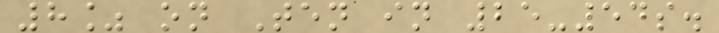8% on Ten in 25-54s.
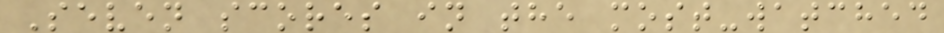Seven scores in the most-watched
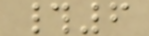#6
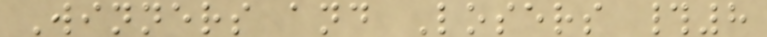Winners and Losers #8
